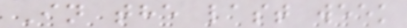In the last week
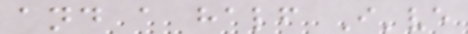and a half I've
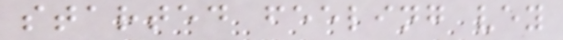started feeling vey
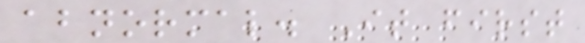abnormal. It first
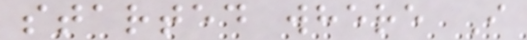started where I
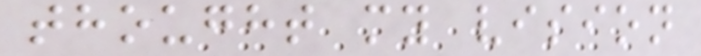thought my vision
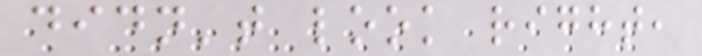didn't look right,
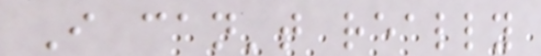I can't really
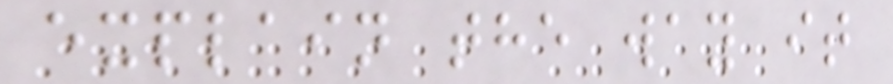explain the way it
